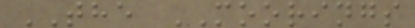THE MOORINGS
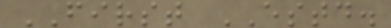FIRST ESTD.
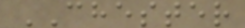CHESTER
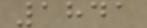1841
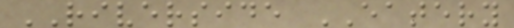RIVERSIDE EATERY
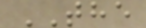THE
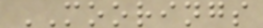MOORINGS
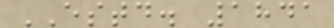ESTD. 1841
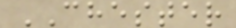CHESTER
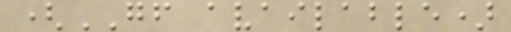(GF available)
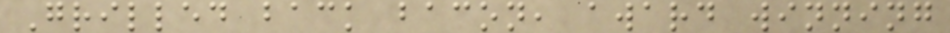Grilled back bacon, award winning
